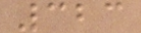323
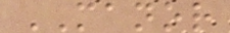MANOR
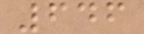646
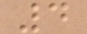4
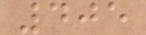405
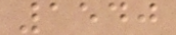1540
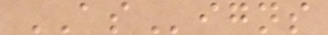ASigns
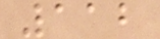112
